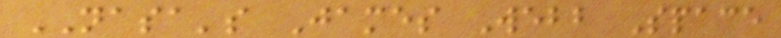NASA's James Webb Space
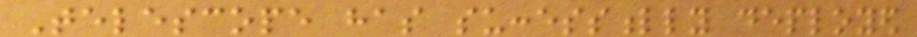Telescope has successfully deployed
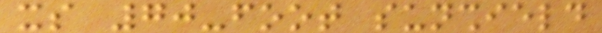its 70-foot sunshield
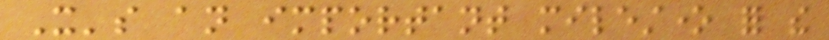It's an important milestone for the
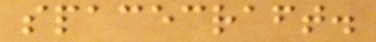spacecraft.
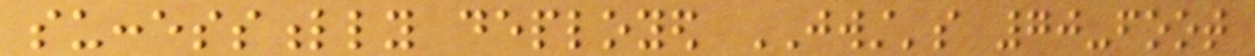successfully deployed JWST's 70-foot
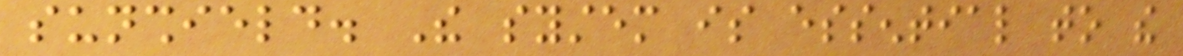sunshield. The system is essential to the
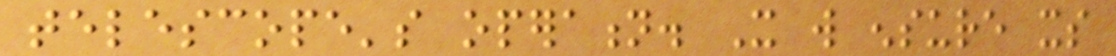telescope's operation. It will ensure its
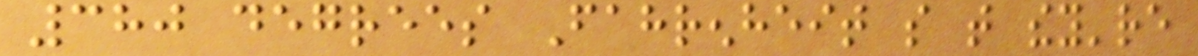380 degrees Fahrenheit so that they're
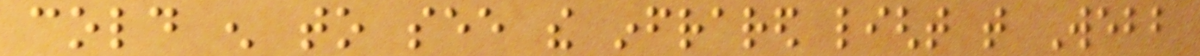cold enough to see the infrared light that Webb
